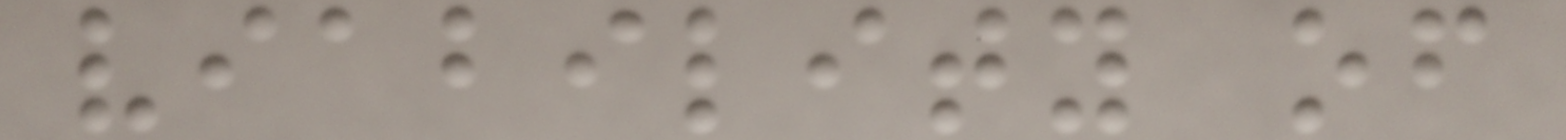viability of
